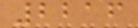2216
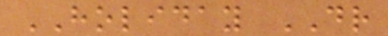HOLIDAY DR
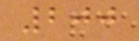200
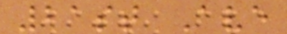21st Ave
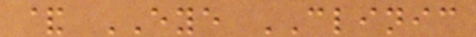& EYE CLINIC
